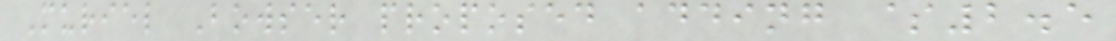Muriel Bowser proposed adding $2.5
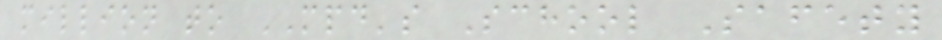million to MPD's School Safety
